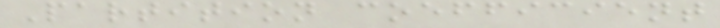Partition coefficient
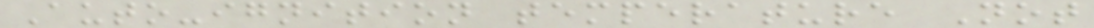Auto-ignition temperature Not
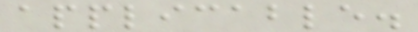applicable.
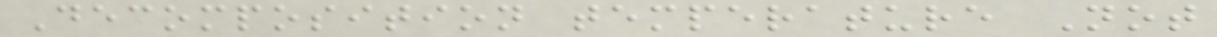Decomposition temperature Not
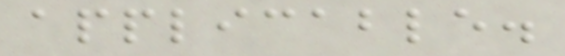applicable.
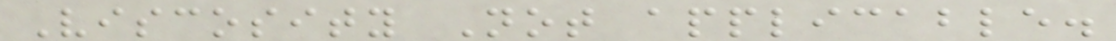Viscosity Not applicable.
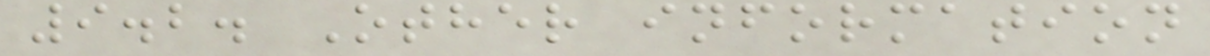9.2. Other information
